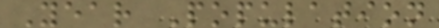Year Population
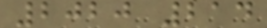2020 214
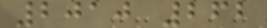2010 262
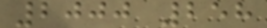2000 258
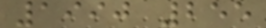1990 255
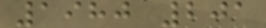1980 201
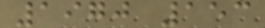1970 153
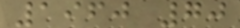1960 70
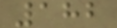182
